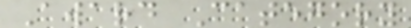Award Category
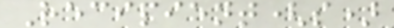Recipient(s)
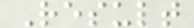Result
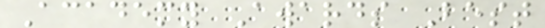Academy Awards Best
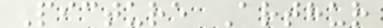Picture Arthur
